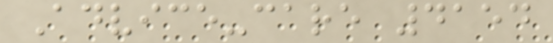Advice-care 4154
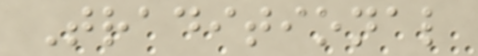Traditional
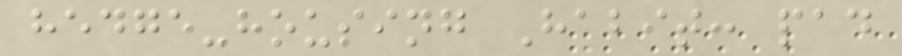hedge-housing Habit: pad
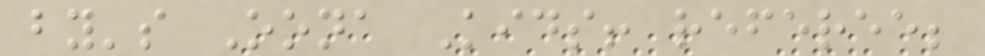by's Oona Kids! referee;
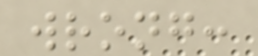wrong:
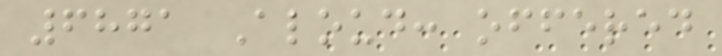6871 Aloud: offered
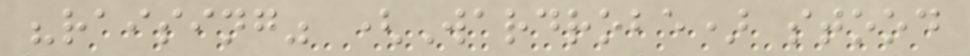"raising" (Wardrobe) stood
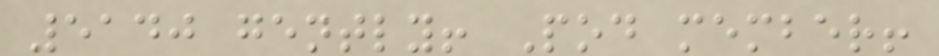5140 gently! Pod member!
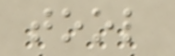tool
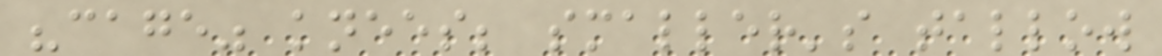"cage" knees; smaller's tallow
